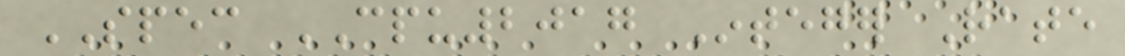SPEC CPU2017 Integer Rate
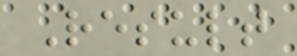Result
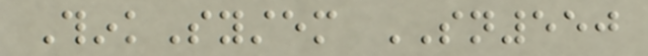ThinkSystem SN550
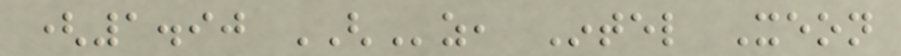(1.90 GHz, Intel Xeon
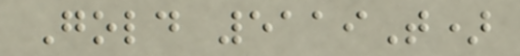Gold 5119T)
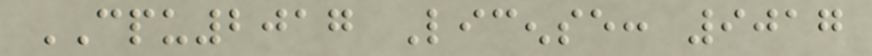CPU2017 License: 9017
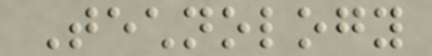Technology
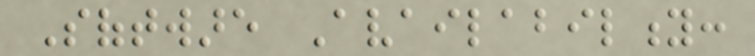Software Availability:
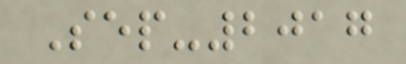Sep-2017
